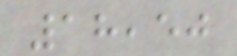18,50
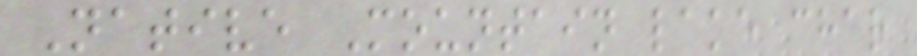Native Mountain lake char
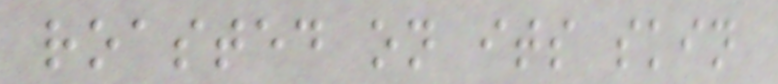roasted on its skin
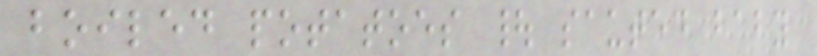boiled potatoes | sauted baby
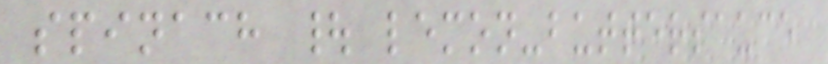spinach | lemon-buttersauce
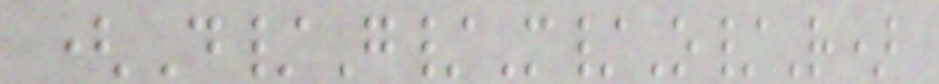(D/G/M/O/R)
